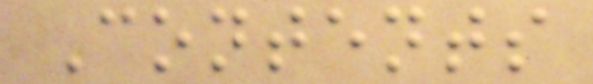Contents
